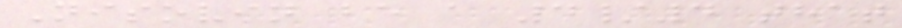Nisovin be a 4/4 that
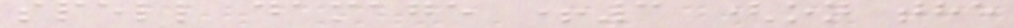spell damage +3 (on the
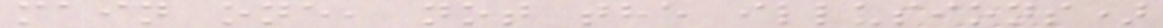main one, not the illusions)
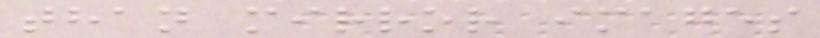than mirror images
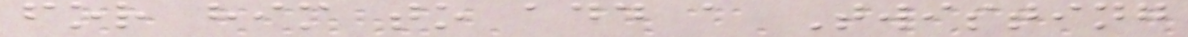for him to add a Twisting
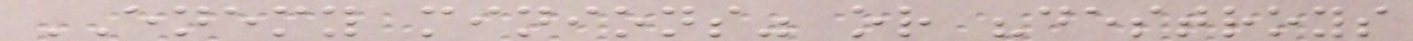ENEMY minions" or "destroys
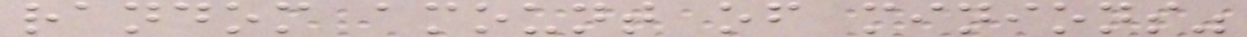random amount of minions"
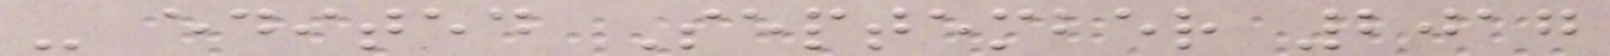- edited September 2017
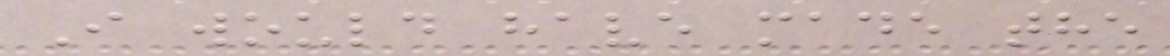I would have made the
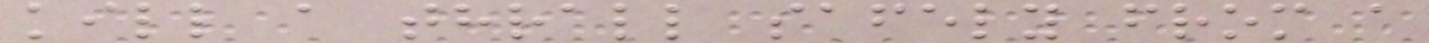kill a thrall safely from a
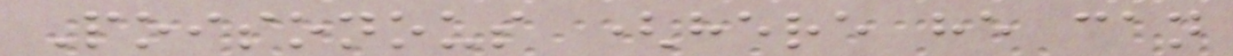Poisonous (here he can
